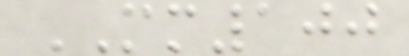MM100
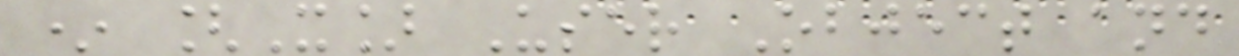* [X] User Object and
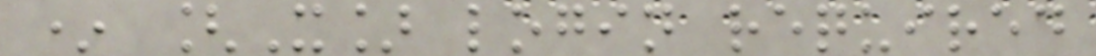* [X] login required
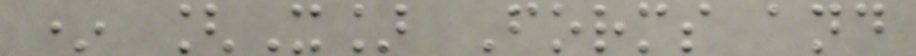* [X] Forms and
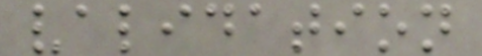validation
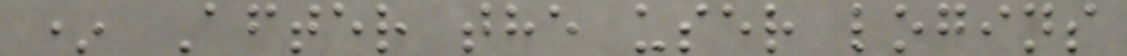* After the user logins
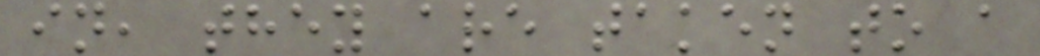in, they are taken to a
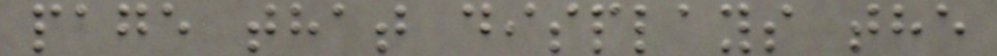page that displays the
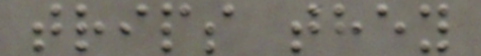trips they
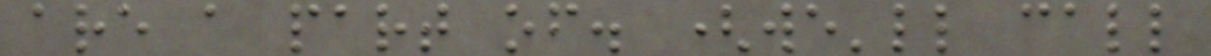are a part of. (we'll call
